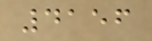4156
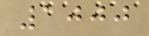1000
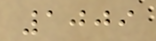1009
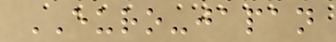EURO-japan
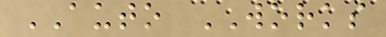AUTO WORKS
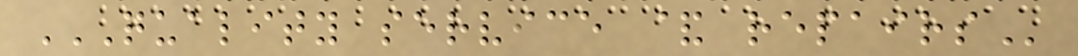QUALITY SERVICE & REPAIRS
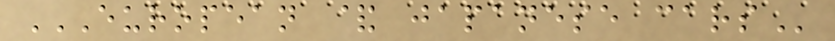EUROPEAN & JAPANESE CARS
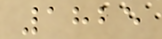1825
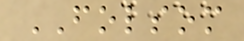FOLSOM
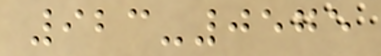923-0575
